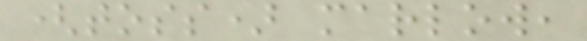(toss) marlow,
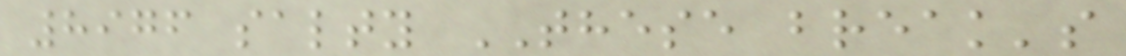8976 salty THESE break's
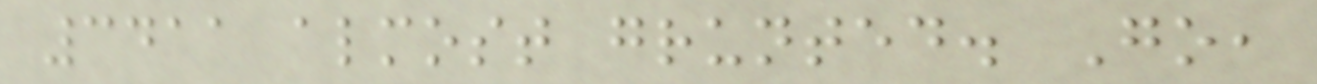3411 almost grunted. Go,
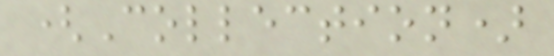(Collection)
